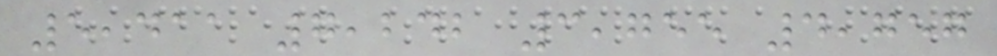5,411 7,242 3,755 4,757
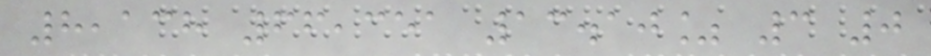8,138 66,351 13.10% 3 0
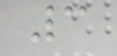3
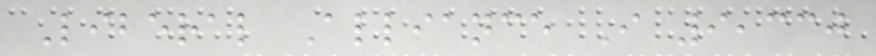Liberal Alliance I 9,330
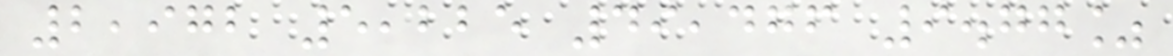2,972 5,225 49,476 9.77%
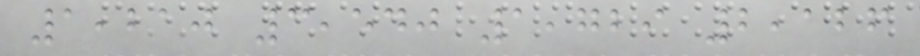1,210 3,540 1,729 2,126
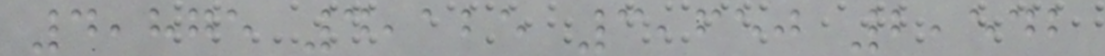4,875 4,125 3,650 2,542
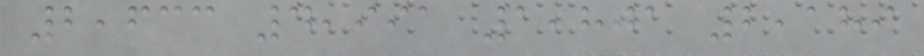2,633 4,991 1,801 2,189
